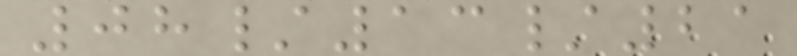08/13/21
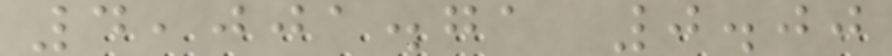4,001.71 0.00
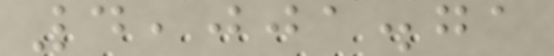4,001.71
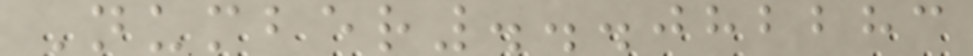Number...082283
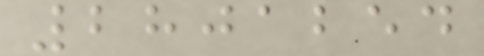2801254
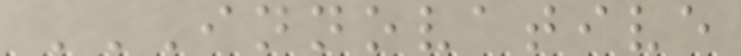INNOVATIVE
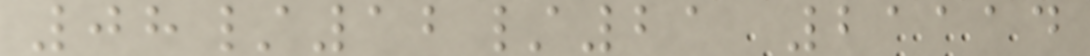08/12/21 21114
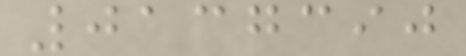0137390
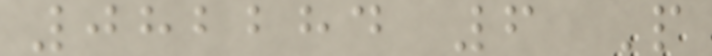082284 6 P
